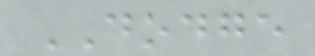DODGE
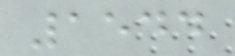1544
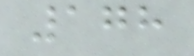178
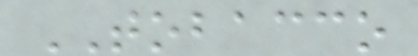TOBACCO
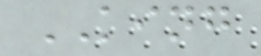KING
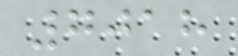7018
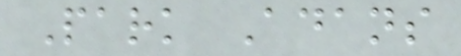Park Adans
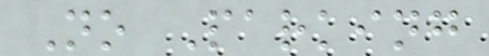No Parking
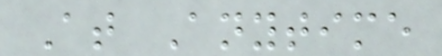At Anytime
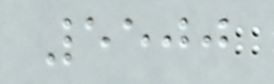5500
